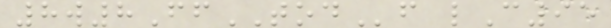8w8FfTODf lC95
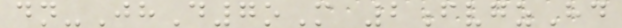dn-JhD7oM 2fvgzHd
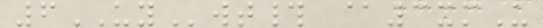6UYwt# @3xmU
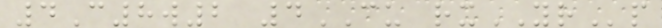4C8w2 4CU rxYRp
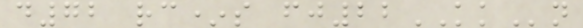d72 rc*s fj22KKn
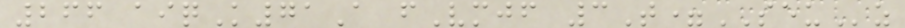266 aiqK71A fVmjf 3T=SEUz
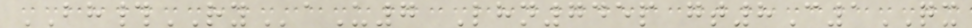BH#RYaU7 Lhn745p gt8C1QX
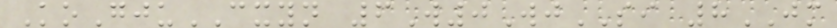KoGjuCXYN 6W0WjSI 8JM
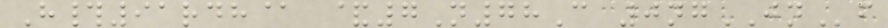H#91rdh@ &7N78C 0ngJNf
